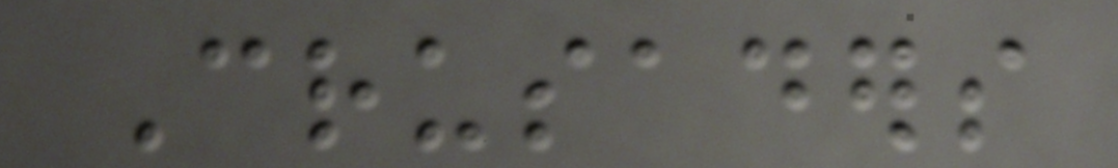Crusaders
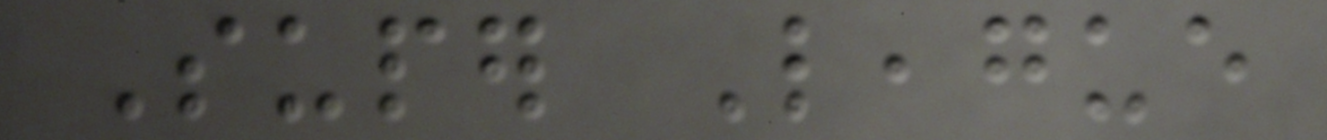Super League
